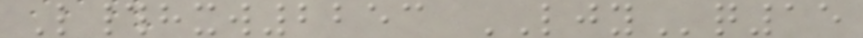L#hxw2253 LJYq15
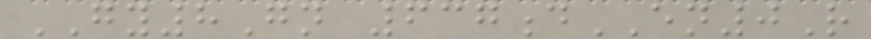GY8Gn 637dEN0R
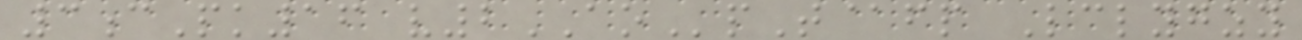3cPk16 v2AOpT@fp Lclygzy
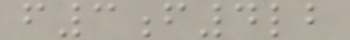f3f4lb
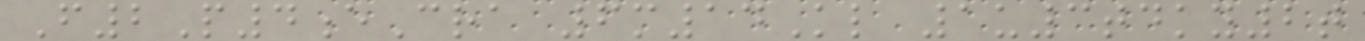F2P4eCra 6m14Kl 1u3tdky2t
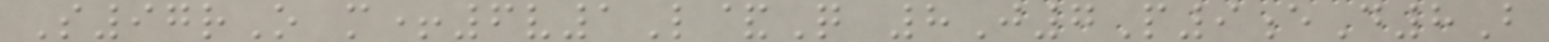S97rO m+6v1L&Q 8J7P9eD8B
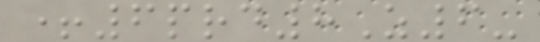+6prd8Z6-
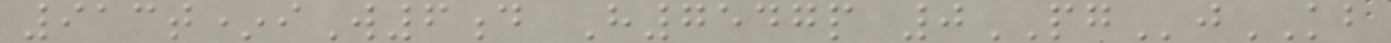913t*iW6d H7547p 0PGjKB
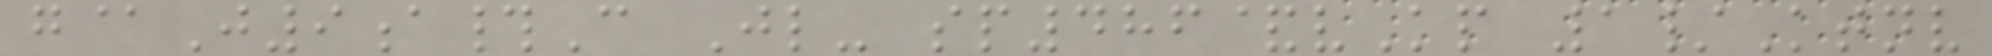g@J9a#C Jl- sp486&vKp 1/Ktnv
